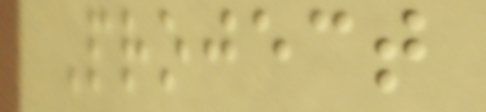Project
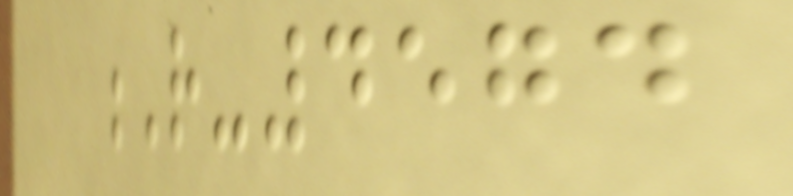R-4574
